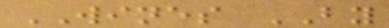WINES BY
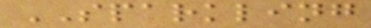SPARKLING
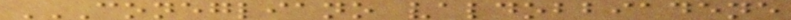CONEGLIANO VALDOBBIADENE
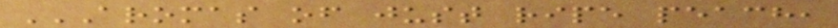AROMAS OF JUST RIPE PEACH,
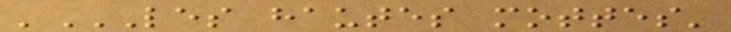'LES HAUTES MOTTES'
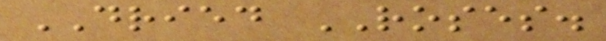DRIED ROSES.
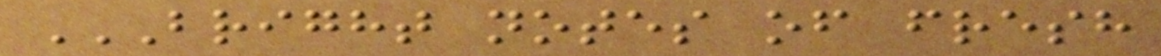BRIGHT NOTES OF FRESH
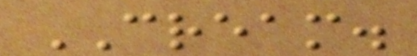CREAM.
